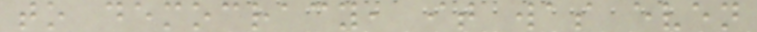to democracy, it was even
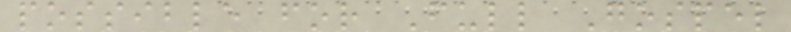possible for Full Gospel
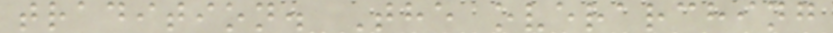tradition. The overarching
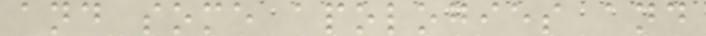and some apologies and
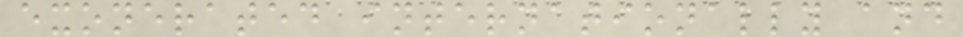exonerated internationally and
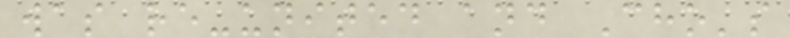was re-united and Cho's
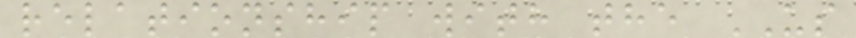relationship with the US
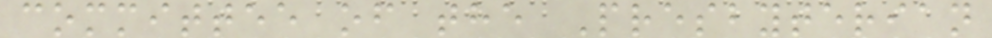committee of the Presbyterian
